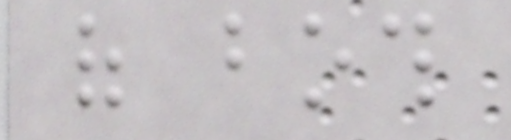of both
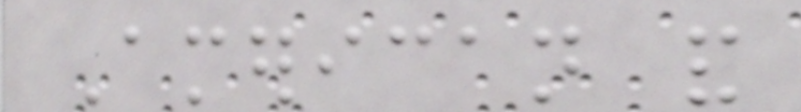American and
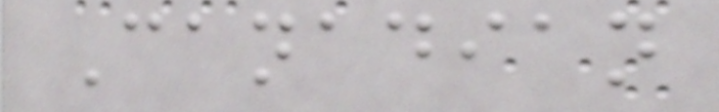Canadian
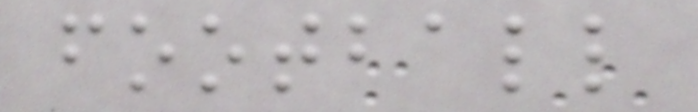football
